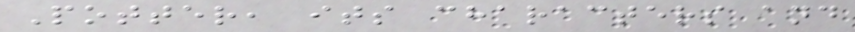Potter, its characters and
